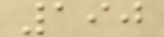190
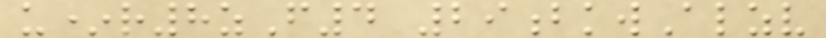u*r8zF4 29bkwAlzv
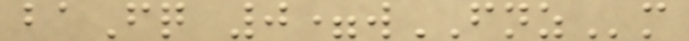baFq 0=wFNZm
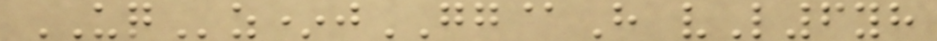UQz*jGG@H vL6yh
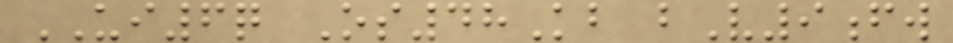UI6q Os48Kb bV9fw
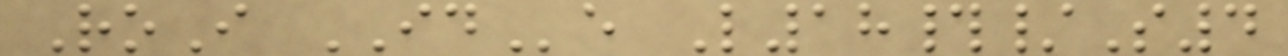RoI IDe L18#/S4
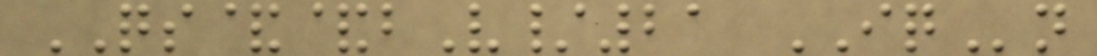QS&&bV/21 IQn
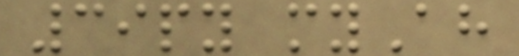39py myAh
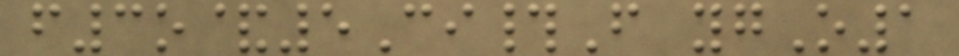f3o&5Ci#F ygO1
